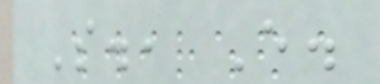S., E.
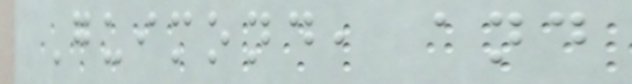Guimond, and
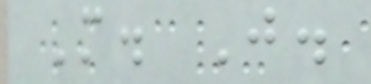M. J.
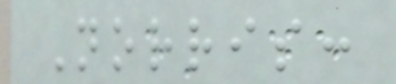Norris:
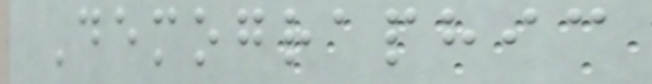Demographic
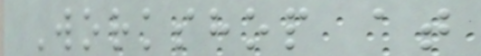Workshop at
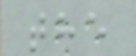the
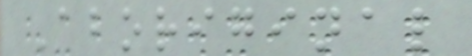Aboriginal
